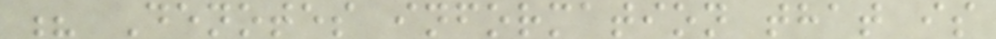? Denotes information that is
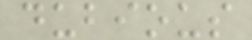dubious
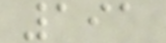191
